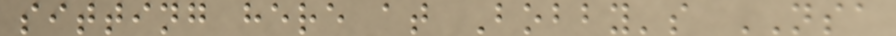sitting here at Bobby's NSA
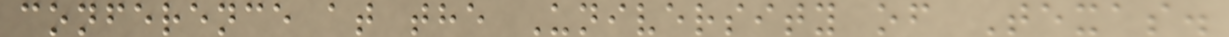conference at the University of Texas.
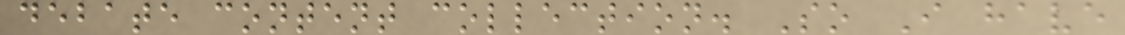debate content collection. So I have
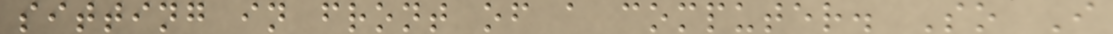sitting in front of a computer. So I
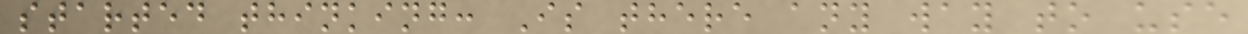started thinking: Is there any way to use
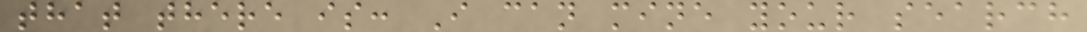that there is: I can mine your search
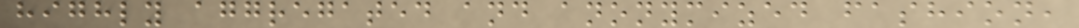highly aggregated and anonymized fashion,
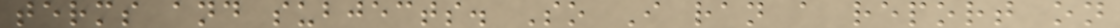terms and subjects. So I ran a report on
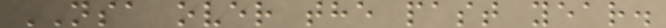NSA over the past year.
